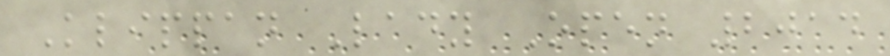Klippan Lady Open 2014
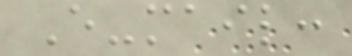E-mail:
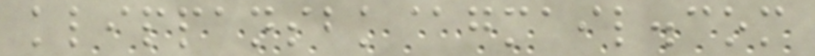klippansbk@gmail.com
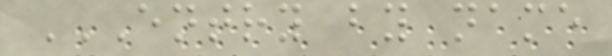ENTRY BY NAME
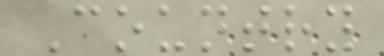Country
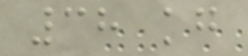38 kg
